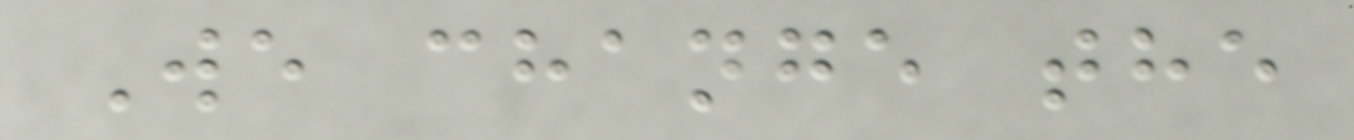We change the
